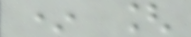* [
